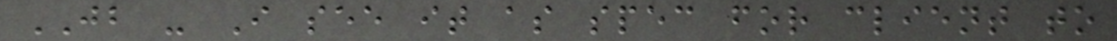JB - I see it as spec for client to
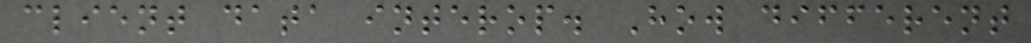client data interop. How different
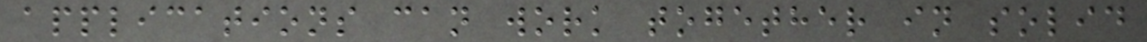applications can work together in solid
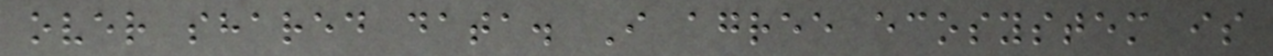over shared data. I agree ecosystem is
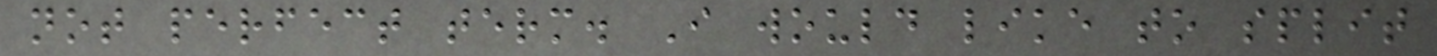not perfect term. I would like to split
